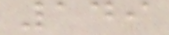149
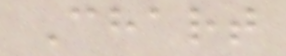Chart
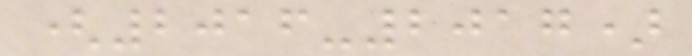(2016-2017)
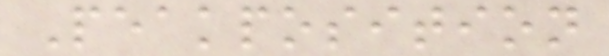Peakposition
